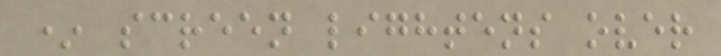* screen lightens over
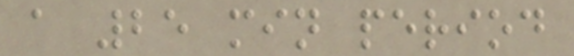a 25 min period
